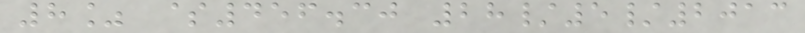8% $456.30 28/5/2013
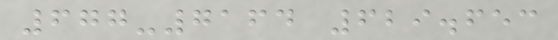677-7164 629.653
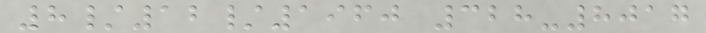8/12/1960 328-8017
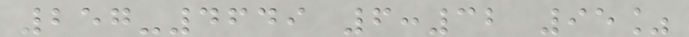257-4649 6:32 95%
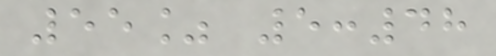55% 5:48
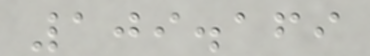109.169
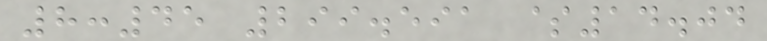8:45 299.591 $14.04
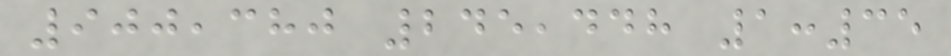900,380 245,448 1:35
